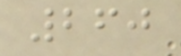260
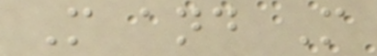M and M
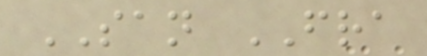SAN FRA
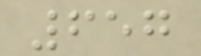657
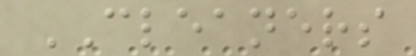CLEANERS
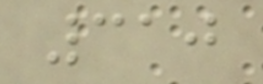310
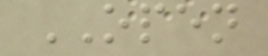OPEN
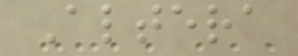Altera
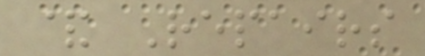& Repairs
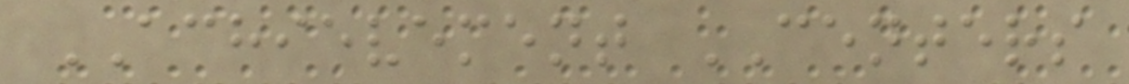ACHIEVEMENT CENTERS
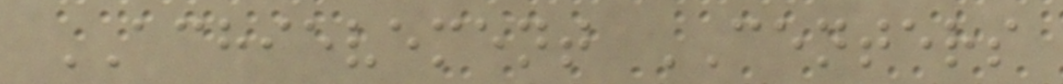ACHIEVEMENT CENTERS
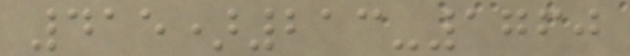415)213-1760
